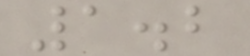1.2
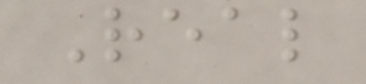Real
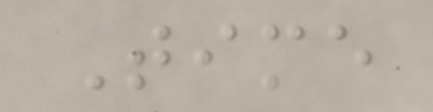Time
